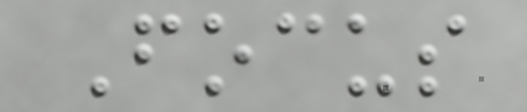Focus
